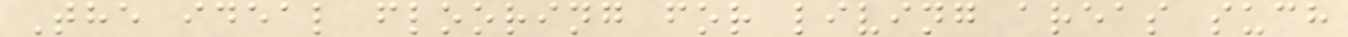The ideal flooring for living areas such
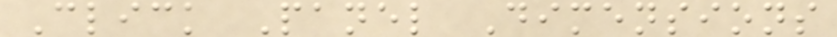Click Panel Dimensions
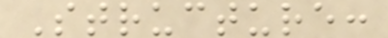Structure:
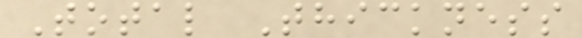Total Thickness
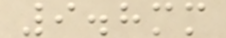9.8mm
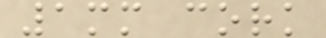1mm cork
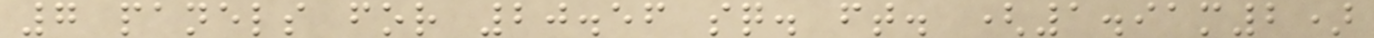7 panels for 20.56 sq. ft. (1.91m2)
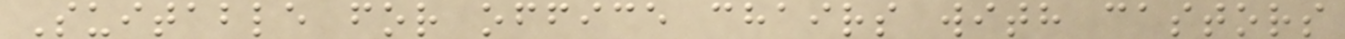Suitable for office chairs with castors
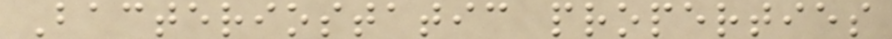Bacteriostatic properties
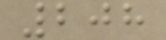208
